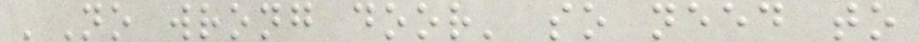'No wrong door' so need to
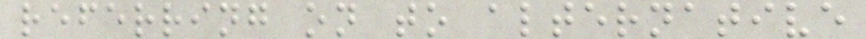referring on to alternative
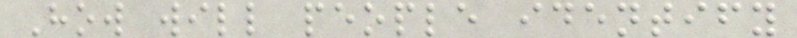How will people identify
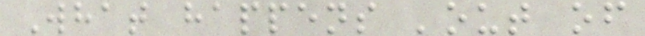What happens 'out of
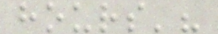hours'?
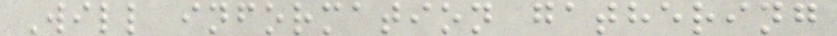Will information gathering
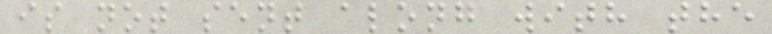is not sent along with the
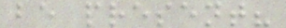be present?
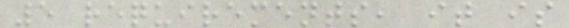5 requirements, it is
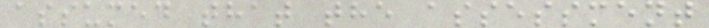assumed that the assessment
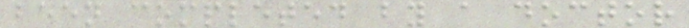been completed by a doctor
